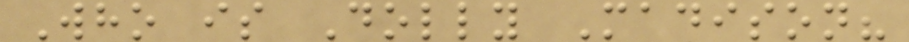Who is Dolly Madison?
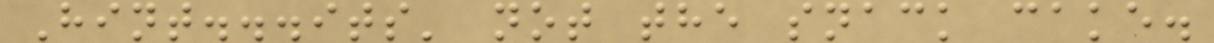Hint...its' not the snack cake.
